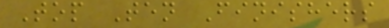Top Ten Finishers
